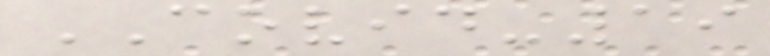COVID-19
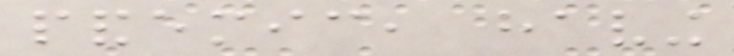pandemic, having
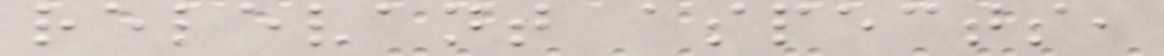relevant aspects,
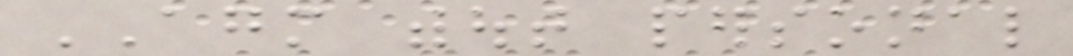AGM without personal
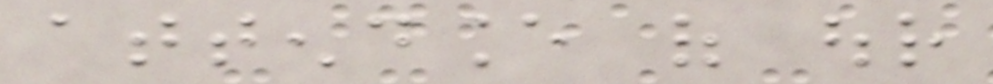attendance of our
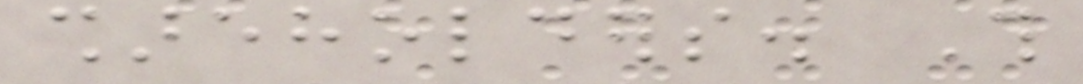shareholders. This
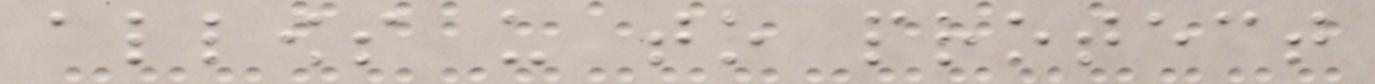allows us to protect
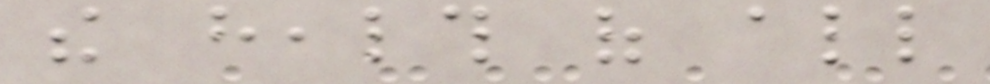the health of all
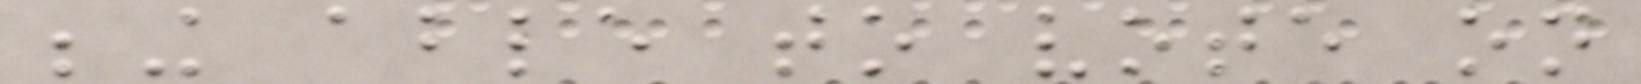being able to vote on
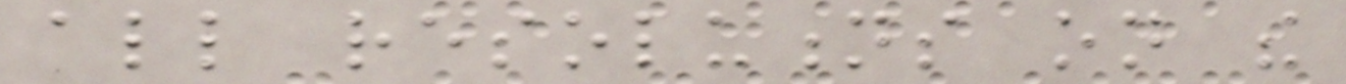all resolutions on the
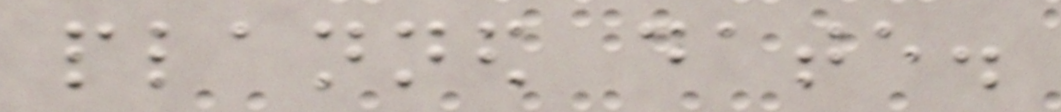planned date.
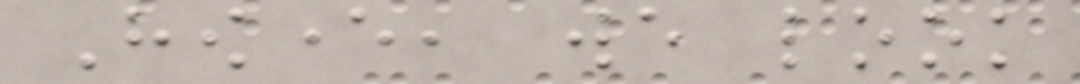However, we look
